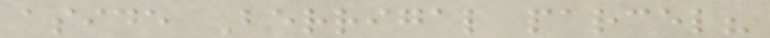aside Berrigal parcel?
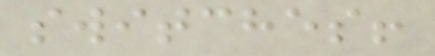switches!
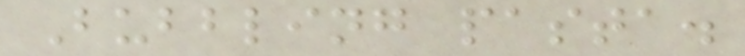Bubbling pasta.
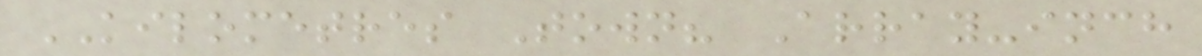KILOMETRES Town? Array-inch
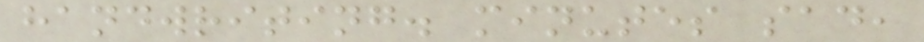handwriting. minutes sad,
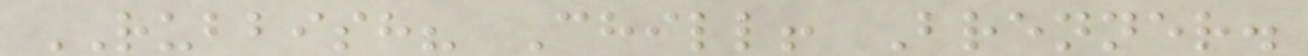RUBBISH? Chill! Brenner.
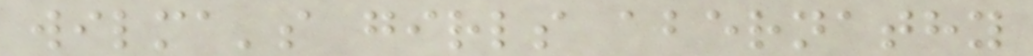wilma's girls abernathy
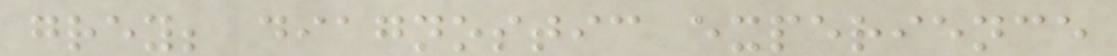grey; diagnostic experience
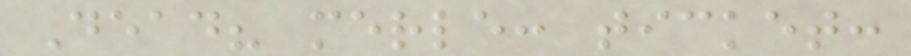Dead? merle: ticket:
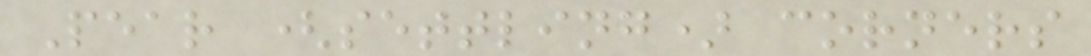Pear (settling) corners
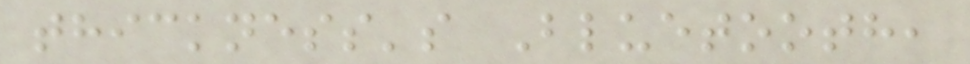thickness's Bluetooth,
